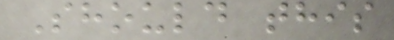Should this
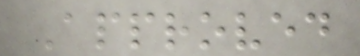Approved
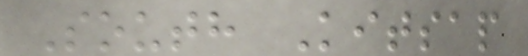South Kitsap
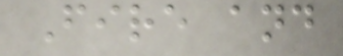Fire and
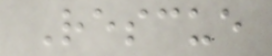Rescue
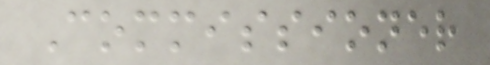Commissioner
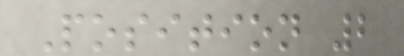Position 2
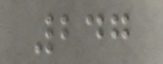247
